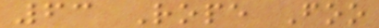63 Rope Foo
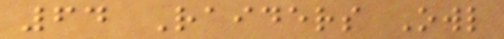64 Raiders Owl
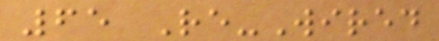65 Re-Wired
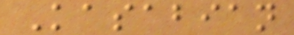Kasabian
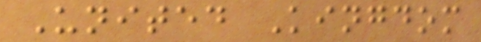United Kingdom
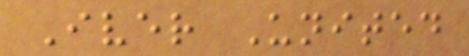Iver United
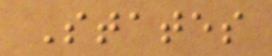States
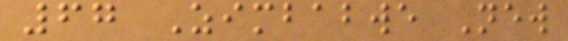67 Zimbabwe New
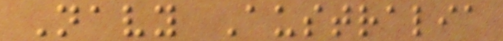Navy Australia
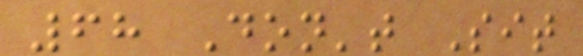68 Don't Sit
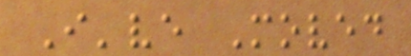I've Moved
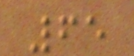65
